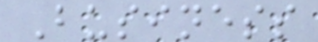Business
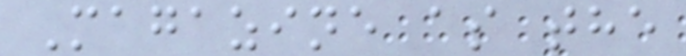Magazine as the
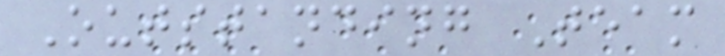Outstanding Team
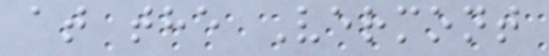at the Vermont
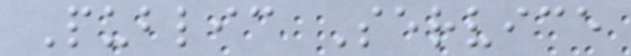Public Service
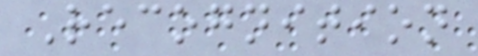Recognition
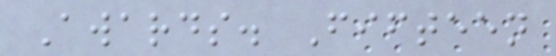Awards. Fifteen
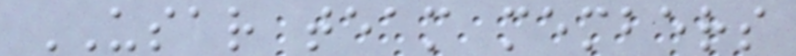USAR team members
